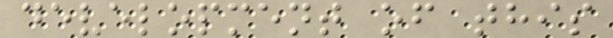development of this
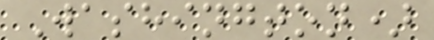Washington)
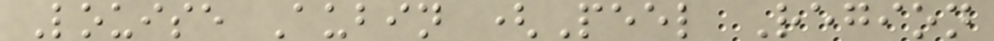Louise Aubin (Peel Region
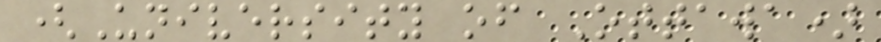(University of Ottawa)
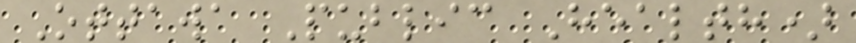Ottawa Public Health)
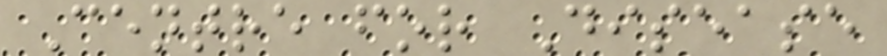Centre for Disease
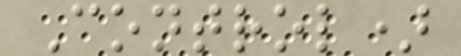Control)
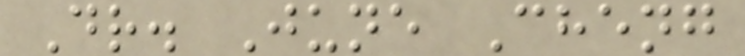Dr. June Cheng
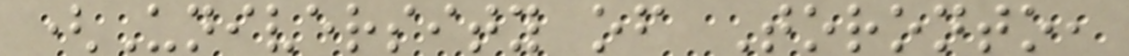(University of Toronto,
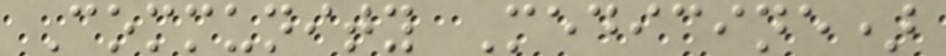Community Medicine)
